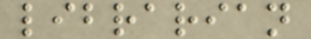librarian
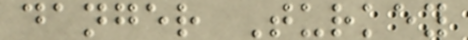danger Turkey
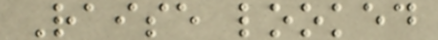Raise looked
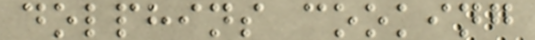dolphins cooking
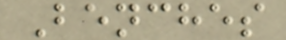Benches
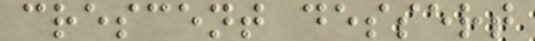crescent dessert
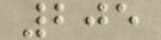205
